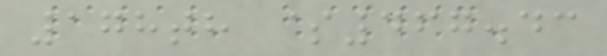178th $467.43
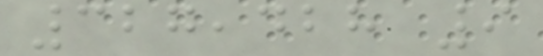327,428 9
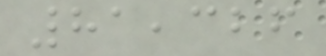81,326
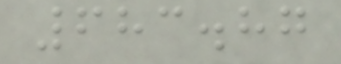683.87
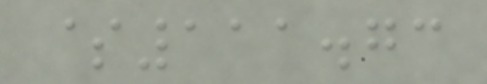$111.73
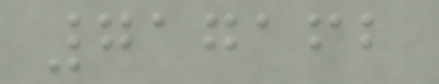717162
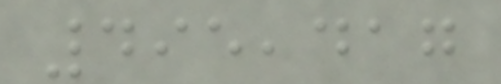495,417
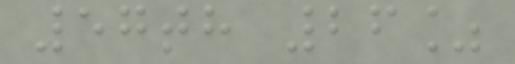57th 26%
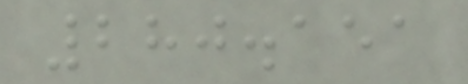280.151
